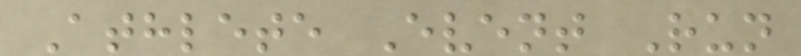Athlete Event Run
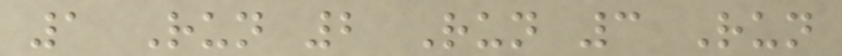1 Run 2 Run 3 Run
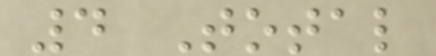4 Total
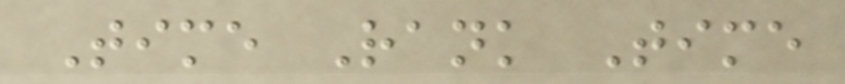Time Rank Time
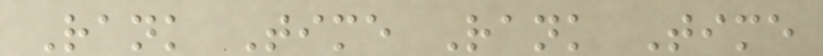Rank Time Rank Time
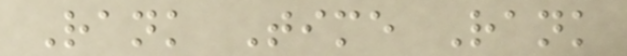Rank Time Rank
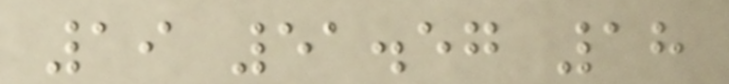19 51.57 18
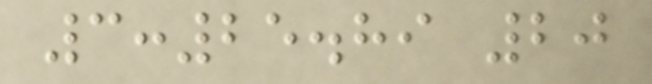3:25.89 20
